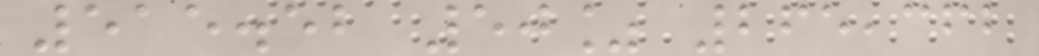515.52 50% 265,362
